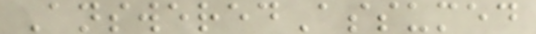AnsweredAssumed
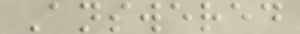Answered
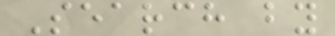Search by
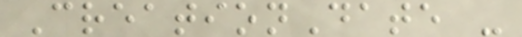CreationDate -
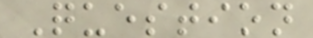Question
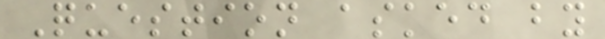Question asked by
